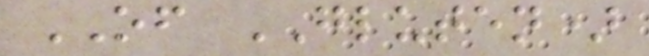OF GLUTEN)
